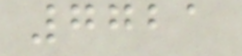7721
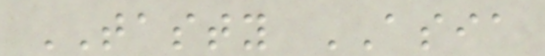TASTY ASIA
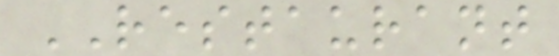RESTAURANT
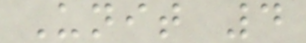Unit 4
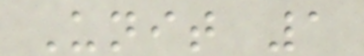Unit 1
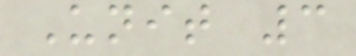Unit 3
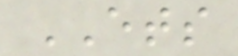ETS
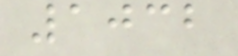1032
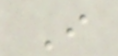I
